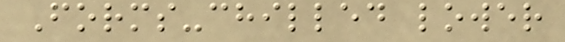Forms-chilled lower
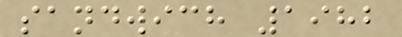sandwich 1982
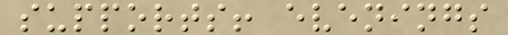supports! evenings
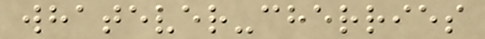whatever-cherries
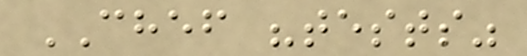CHEF "tests"
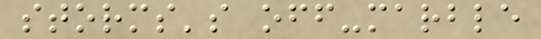storms's off-marble
